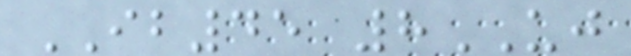IB45 8UJ
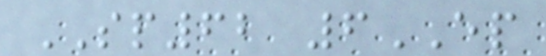SP62 6EP
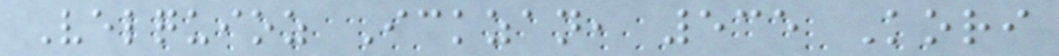Velquioz Ickzan, 535 Kori
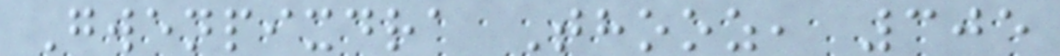Gwenpixdra Thooz, 305
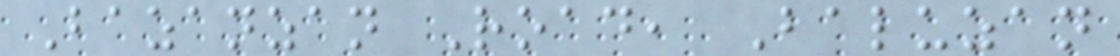Bazanzan Road, Baluzan
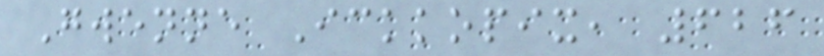Gwenne Ickkopix, 626
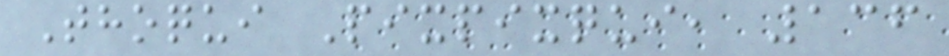Thoqui Pixpixqui, 136
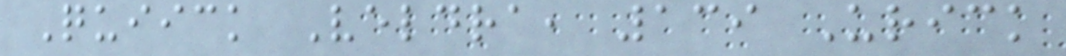Quiick Veldra, 139 Urick
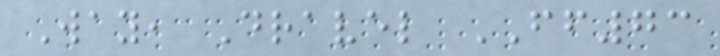Way, Dravel FF73
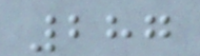287
